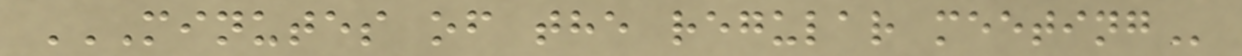MINUTES OF THE REGULAR MEETING
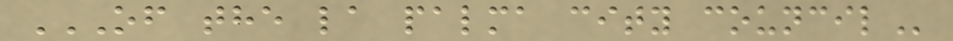OF THE LA PALMA CITY COUNCIL
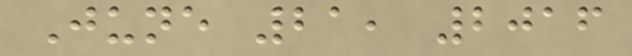June 21, 2016
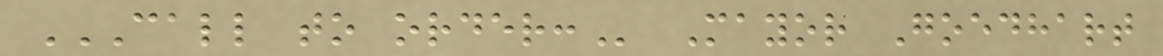CALL TO ORDER: Mayor Goedhart
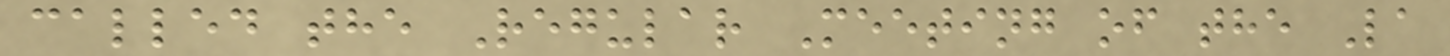called the Regular Meeting of the La
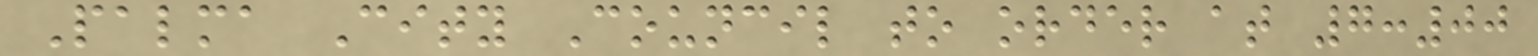Palma City Council to order at 7:00
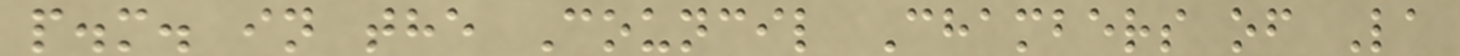p.m. in the Council Chambers of La
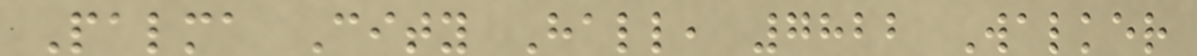Palma City Hall, 7822 Walker
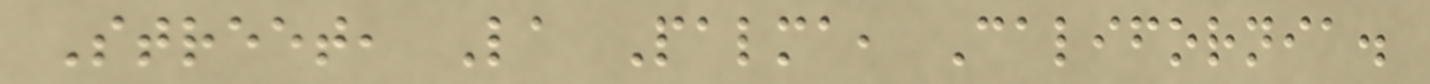Street, La Palma, California.
